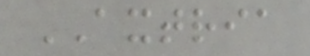AXTRIA
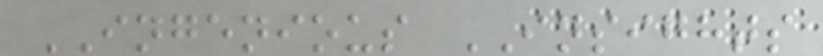INGENIOUS INSIGHTS
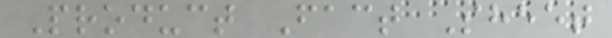Product Fact Sheet
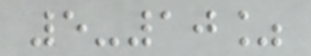5-10%
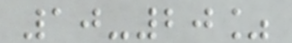10-20%
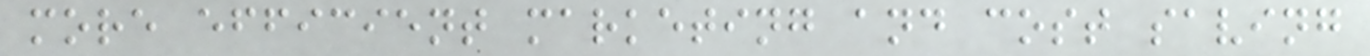more efficient marketing and cost saving
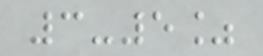3-5%
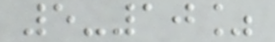5-10%
